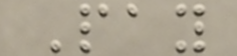Pay
